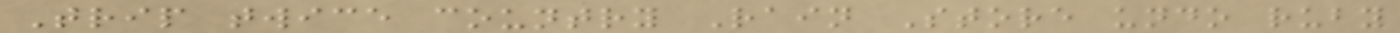Trip twice country Rain Store undo ruby
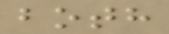both
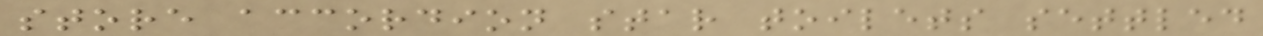store accordion star toilets settled
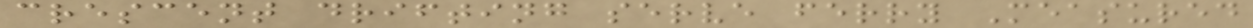crescent drifting serve ferry Measured
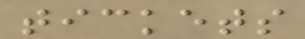tickets
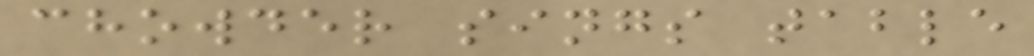chowder sings table
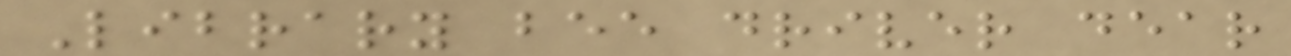Library bee driver dear
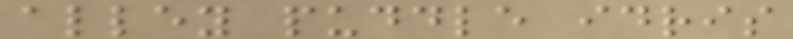alley puddle idris
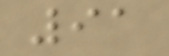91
